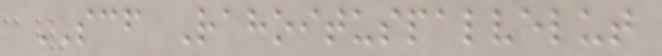SCF Rahoituspalvelut
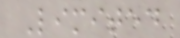Limited
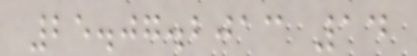25.07.2013 14
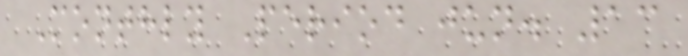Monthly Period jun. 13
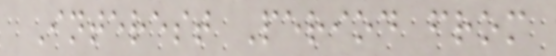Interest Period from
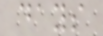days
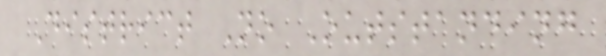District No Outstanding
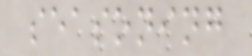seasoning
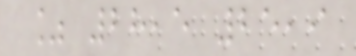% 28,5 25,9
